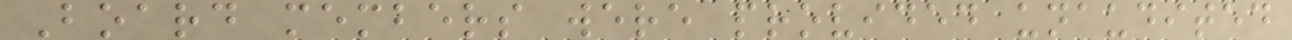Board members were provided unaudited
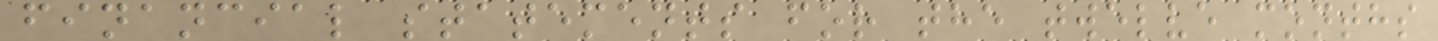financial statements for the twelve months
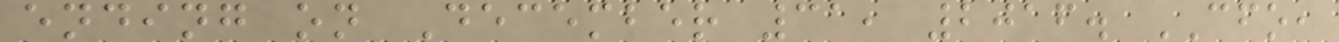ending on December 31, 2016. CFO,
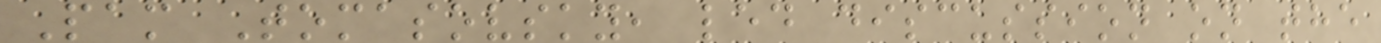Pam Tomasovsky, led discussion on the
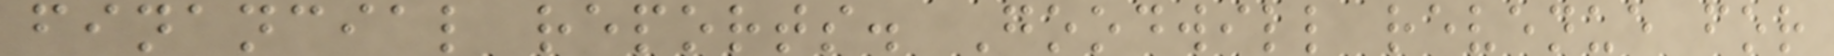financial reports. Goodwill revenue for
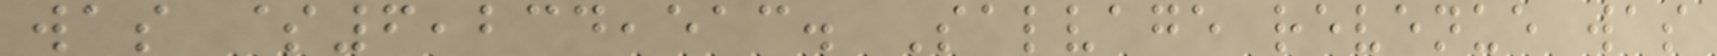was $6,234,513. Salvage revenue was
